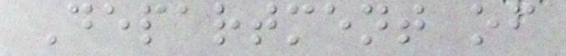Department of
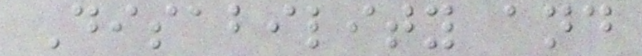Disability and
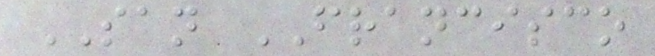SAN FRANCISCO
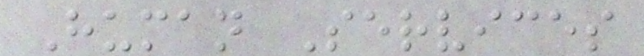Human Services
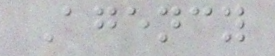Agency
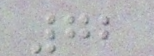72
